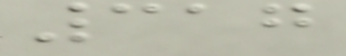317
